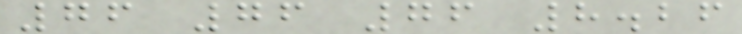76 76 76 8.26
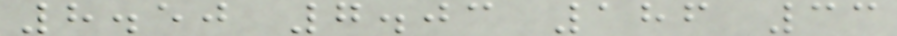8.50 7.03 186 33
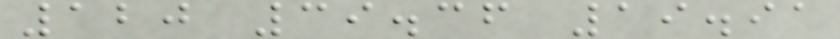120 39.36 19.91
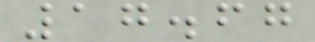17.67
